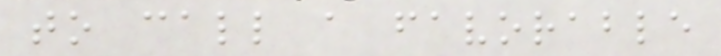to call a favorable
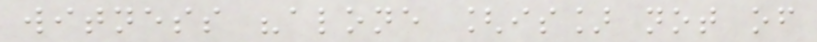witness "alone [is] not of
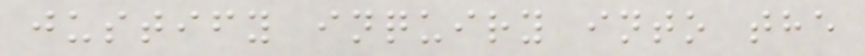justify inquiry into the
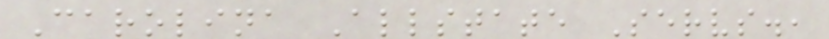Carolina Allstate Servs.,
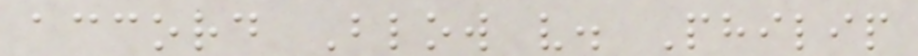accord Blow v. Philip
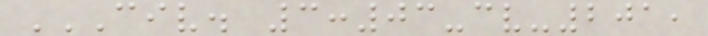CIV. 3:03-CV-201,
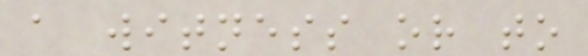a witness or to
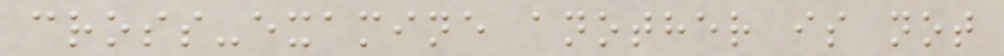cross-examine another is not
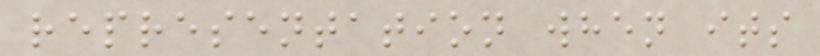representation when its
